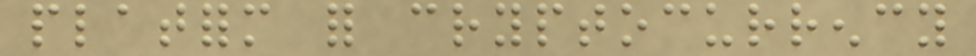platform for cryptocurrency
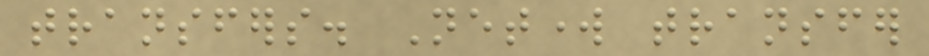transfers. Network transfer
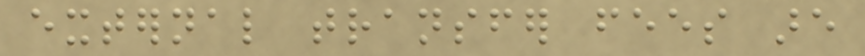external transfer fees are
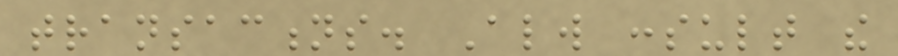transactions. Always consult the
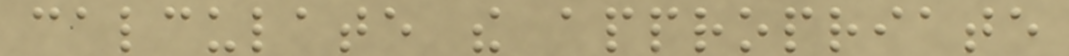calculate the appropriate
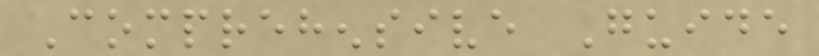Comprehensive Guide
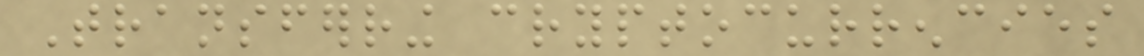Transferring cryptocurrencies
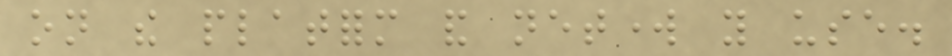on the platform and network you use.
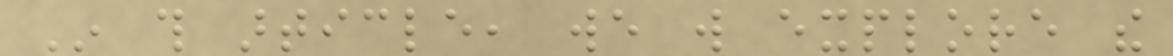In this article, we will explore the
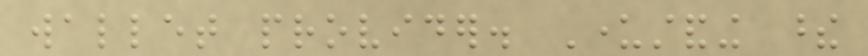wallet provider. Understanding these
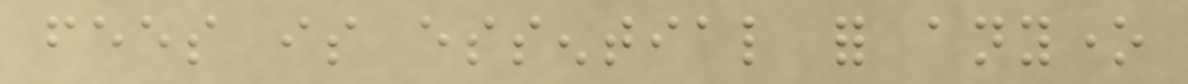fees is essential for anyone
